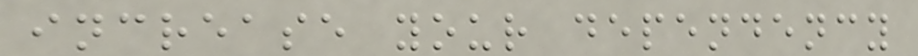increase your dependency
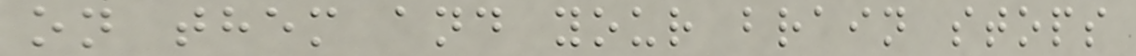on them and your brain stops
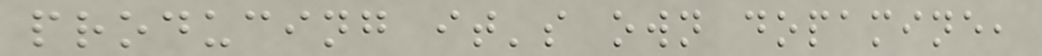producing it's own dopamine,
